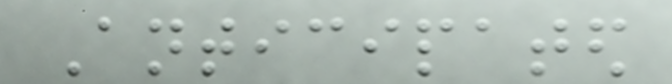Anticipated
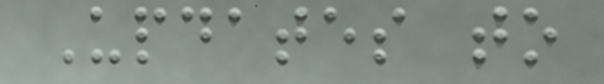Updates to
